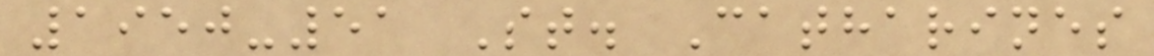1950-51 St. Catharines
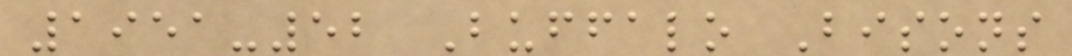1951-52 Buffalo Bisons
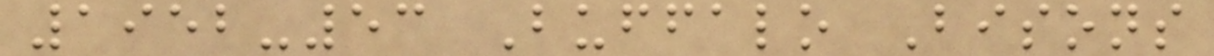1952-53 Buffalo Bisons
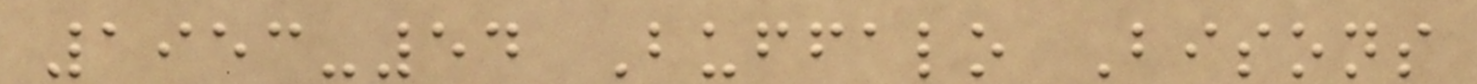1953-54 Buffalo Bisons
